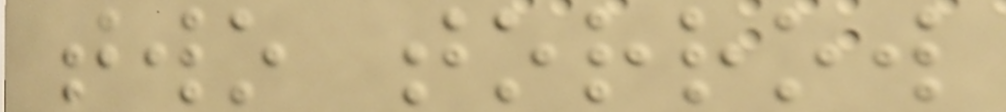two torrow
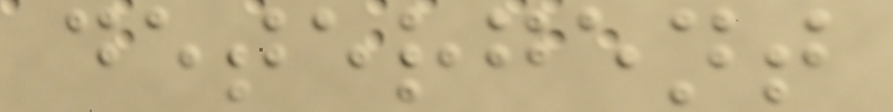detergent
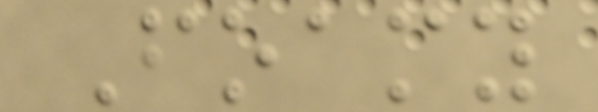Foamy
